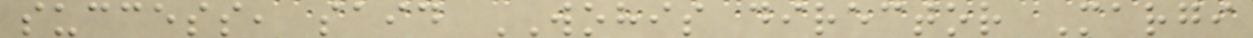success, said WOHIS director Margi
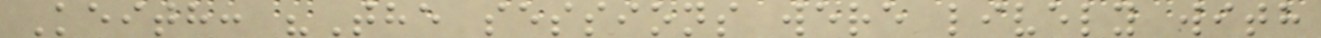Keith: "The sessions were lively with
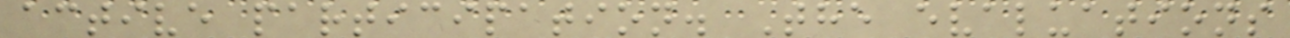active participation. The evaluations
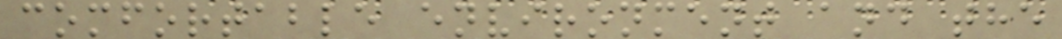comfortable environment and the
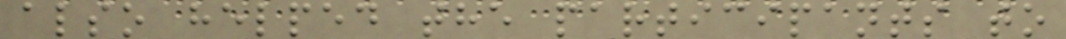also helped the participants to
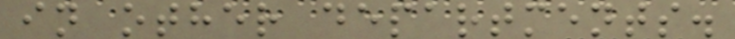in other departments.
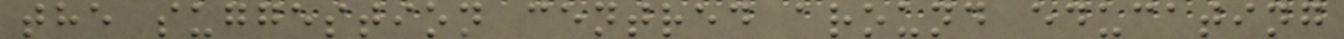the suggestion centred around educating
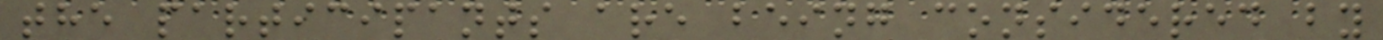the participants are being considered by
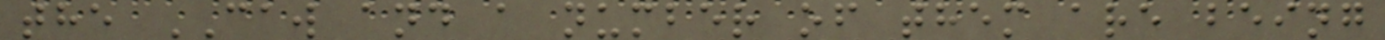the CAW and a number of them are being
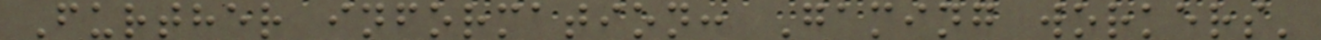Further information: Gaming workers'
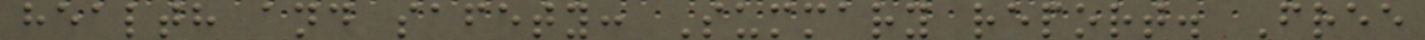health and safety: Summary report. Free
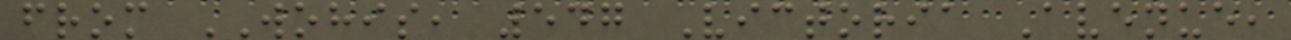from WOHIS, 547 Victoria Avenue,
